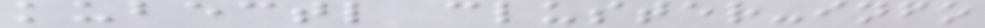kubectl cluster-info
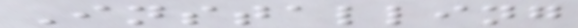Installing
